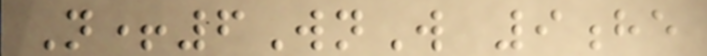N+6WnW 9he
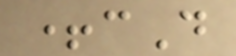+cD
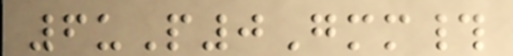6uP0Gmm#
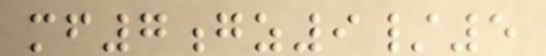mf7gz9/5
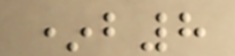*b8
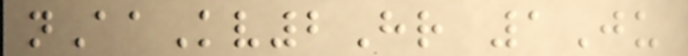nAaKv2Hr 1Ju
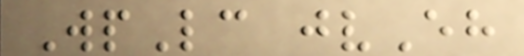WpLc jvEh
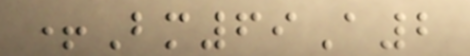+Bm69A2
